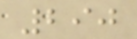290
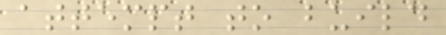attempt to build
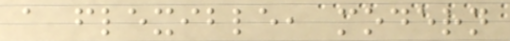a flexible, modern
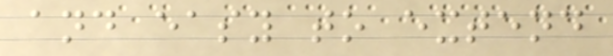and easy to extend
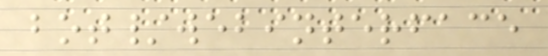bot/webinterface
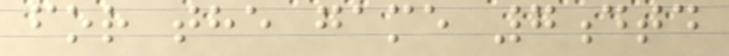for the game 7dtd
